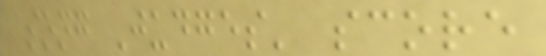song Judges' score
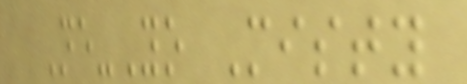Ne-Yo Misty
